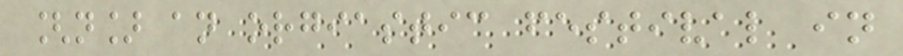[n] an orgiastic festival in
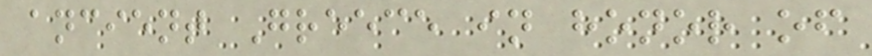ancient Greece in honor of
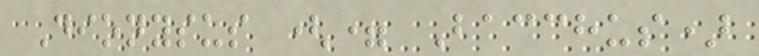Dionysus (= Bacchus)
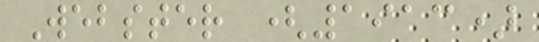Webster (1913)
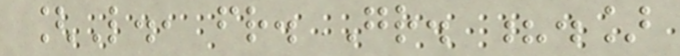[L., fr. Gr. ?.]
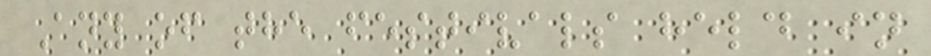Any of the festivals held in
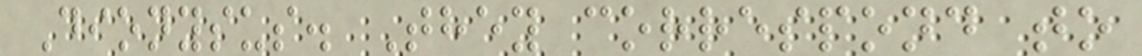Dionysus. They correspond to
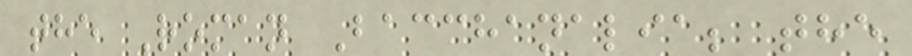the Roman Bacchanalia; the
